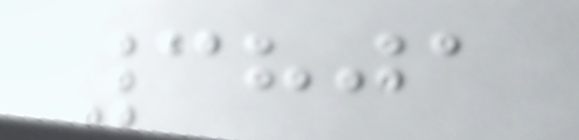3801
